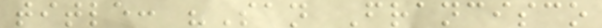title: "San Francisco
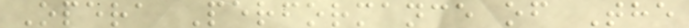Opera Performance of The
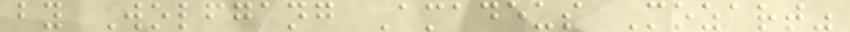by Wolfgang Amadeus Mozart"
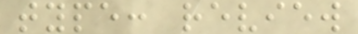type: review
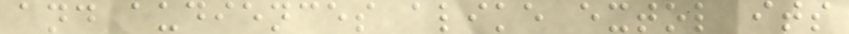and audiences alike extol its
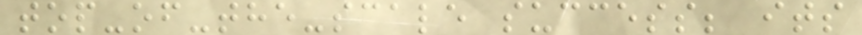top-of-the-scale success; its
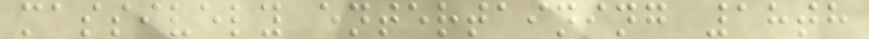massively entertaining 18th
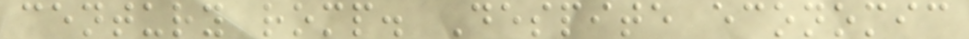century romp. Despite economic
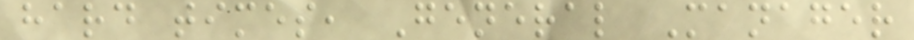hard times, General Manager
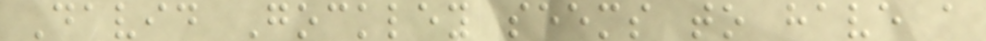David Gockley seems to have a
